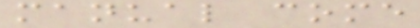manual come
